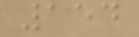154
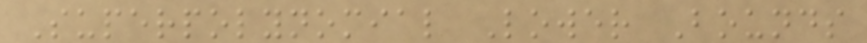Superpolynomial Lower Bounds
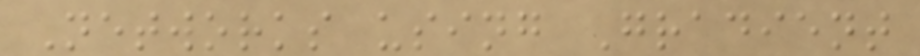Networks using Gradient
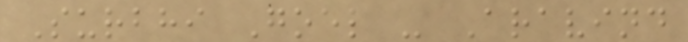Surbhi Goel - Aravind
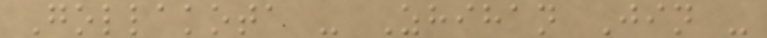Gollakota - Zhihan Jin -
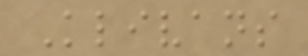Klivans
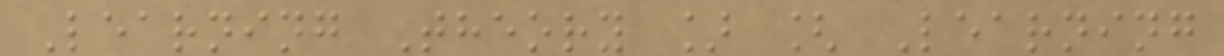Learning Theory ] [ Learning
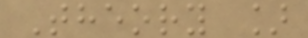Theory ]
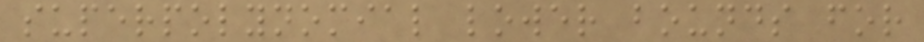superpolynomial lower bounds for
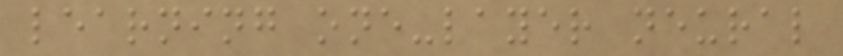learning one-layer neural
